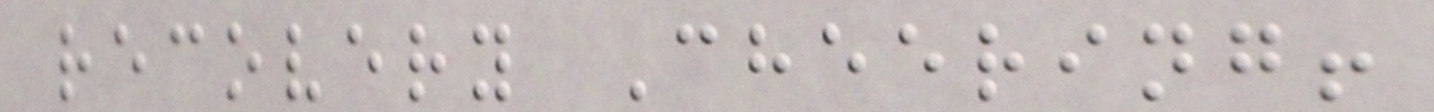recovery Cheering!
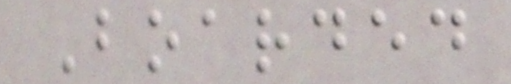Boarded
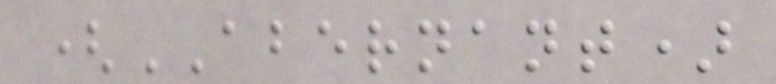(ABERNANT)
